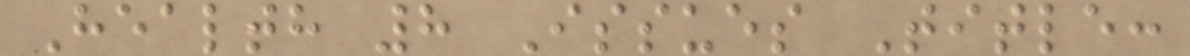Health 8 Issues Title:
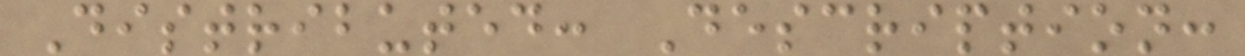Distributed: Description:
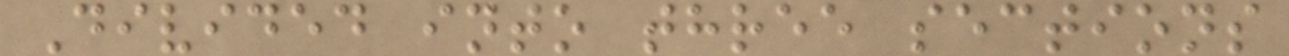Divided into three sections
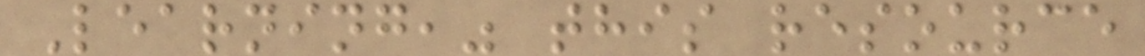Learning," this resource
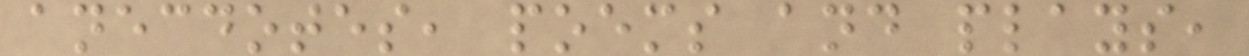anecdotes, poems and plays,
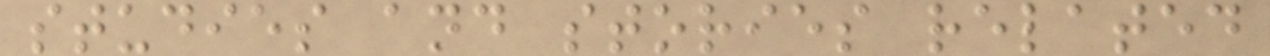studies and stories related
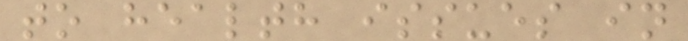to health issues in
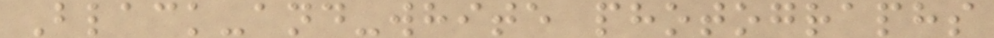Black-and-white photographs
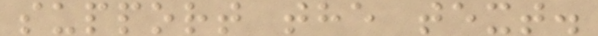support the text.
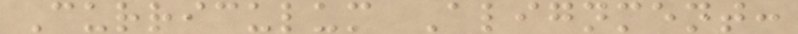Curriculum Alignment:
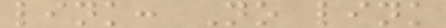link: No link
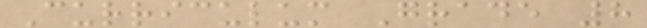Curriculum Grade 8
